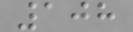108
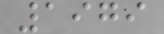1979
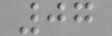07
